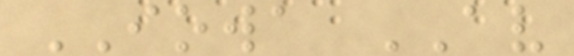IOWA AV
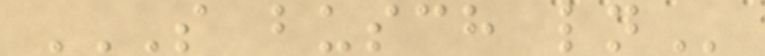S BUSCH LN
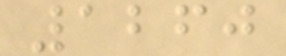1260
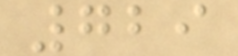729
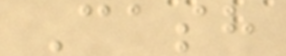Cash
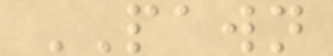PAWN
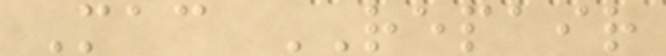Mac REPAIR
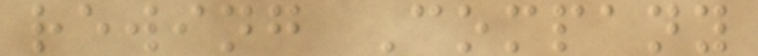rewing Company
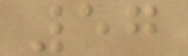57
